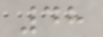48
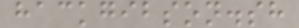hackgibson.sh
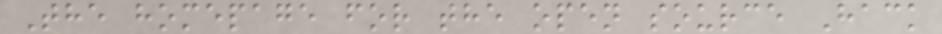The homepage for the open source Hack
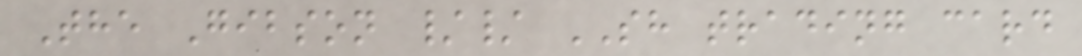The Gibson // SH trading card
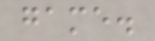game.
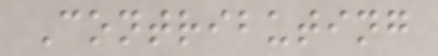Contributing
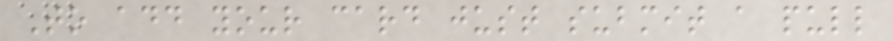To add your card just submit a pull
